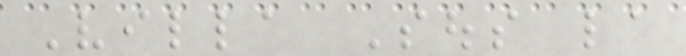Villa Sous la
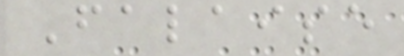Falaise
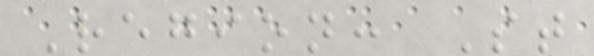Region: St
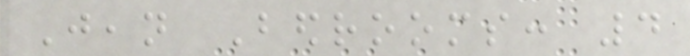Jean Bedrooms: 4
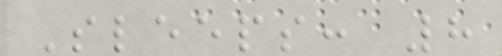Sleeps: 8
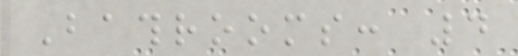Bathrooms: 4
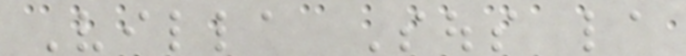Villa Sous la
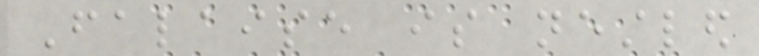Falaise is nestled
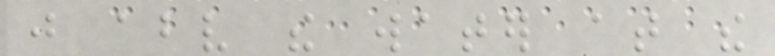just above the water at the
